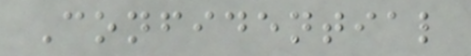Confidential
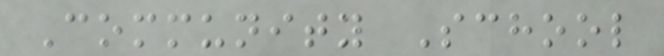Community School
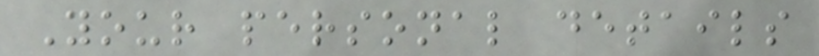Your personal details
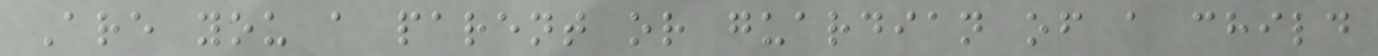Are you a parent or guardian of a child
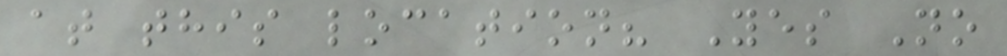at this location? Yes No
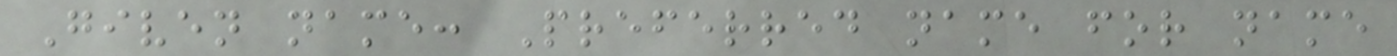Given name: Preferred name for name
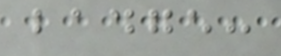badge:
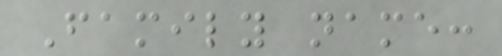Family name:
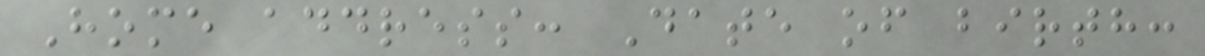Home address: Date of birth:
